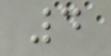4
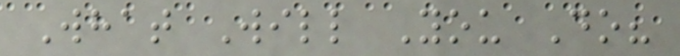What Will You Do?
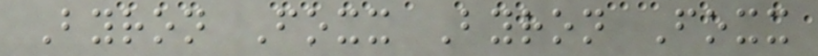Byron Foxx Byron Foxx
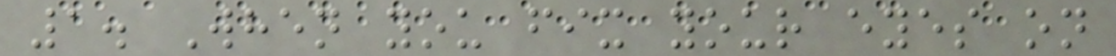1. When you fix your eyes on
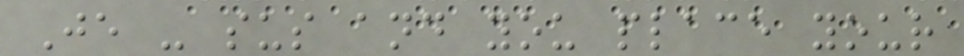Je - sus and you place your
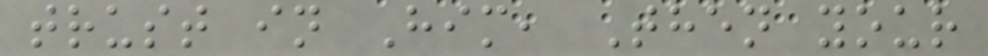trust in Him, Then your
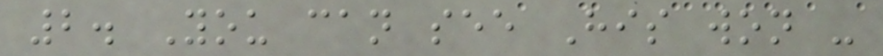2. You can see His won -
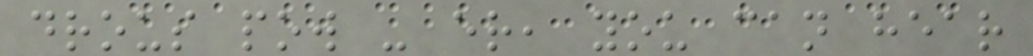drous pow - er, you can hear
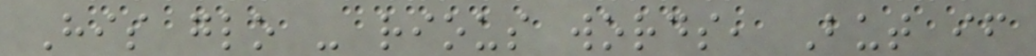His glo - rious words, But if
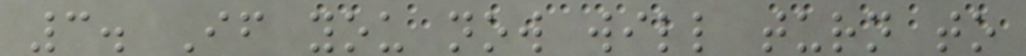3. If you now will turn to
